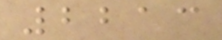2213
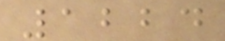1224
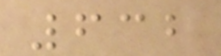632
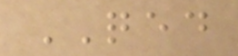QED
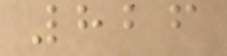826
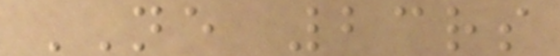NE 23rs
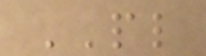PL
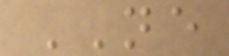NE
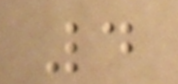4
